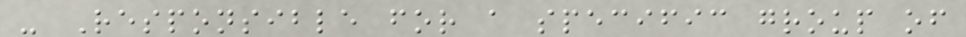- Responsible for a specific group of
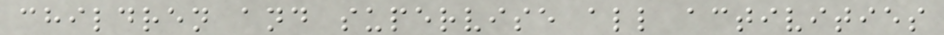children and supervise all activities
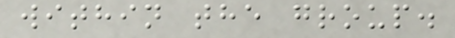within the group.
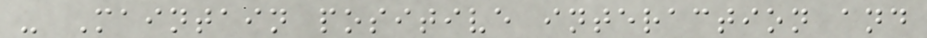- Maintain positive interaction and
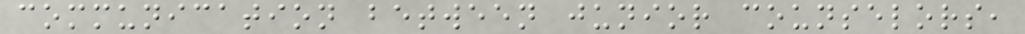communication between junior counselors,
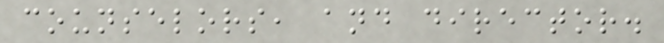counselors, and director.
